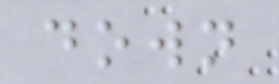down
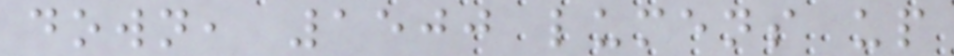down, 1500 lumens up
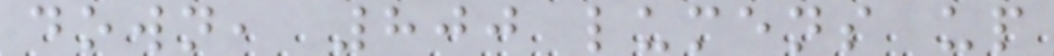down, 800 lumens up
